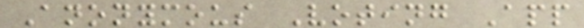Anonymous Voting App
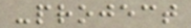-project
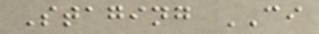Staging CI
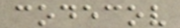codecov
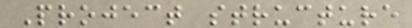Project structure
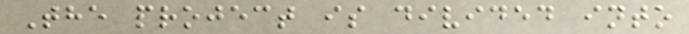The project is divided into
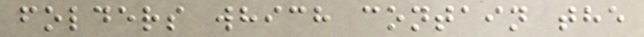folders which contain the
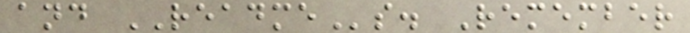and READMEs. Remember
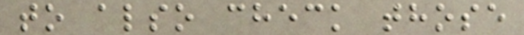to also check those
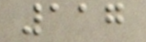117
